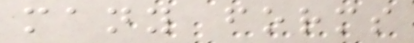many forms
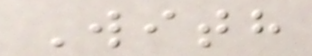With
